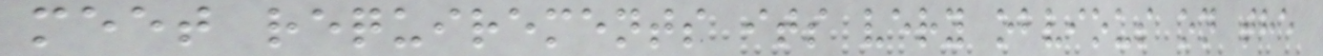meet requirements its very obvious on the
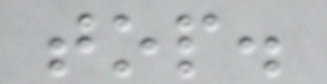top.
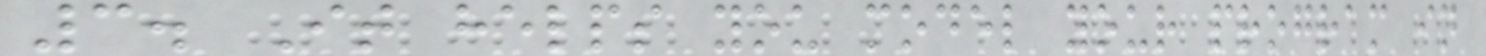3. It helps you model your program in
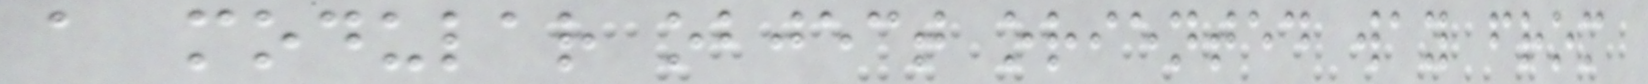a modular object oriented way from
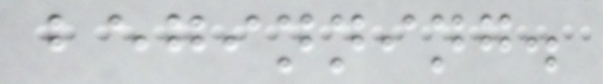beginning.
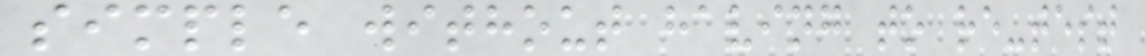simple without having to re-test
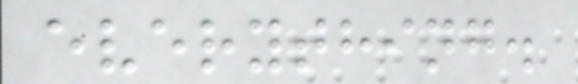everything.
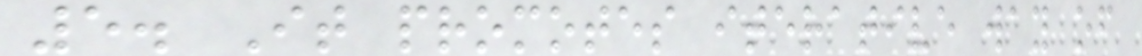5. It promotes iterative way of
